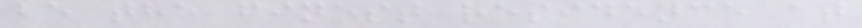be the finest residence at
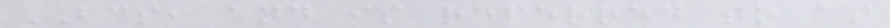BCS, and is referred to as
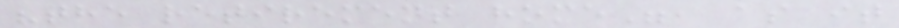"the retirement home", as it
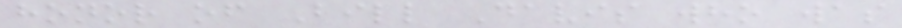honor of Bill Davis who was
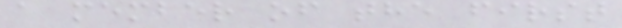a member of the first
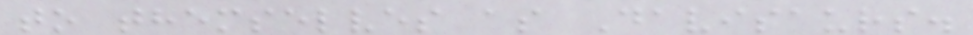to themselves as Davisaurs.
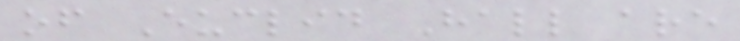of Euclid Hall are
